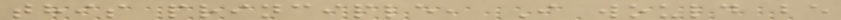this principle, I would be
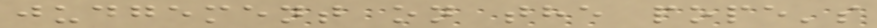judgement on the pope's
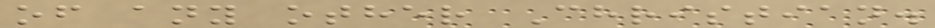of any other Christian.
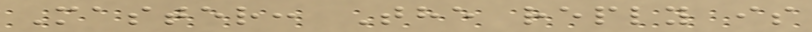Master: The reply is
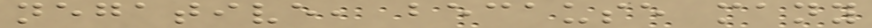negative, because many
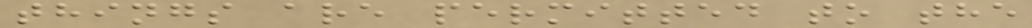things are permitted to the
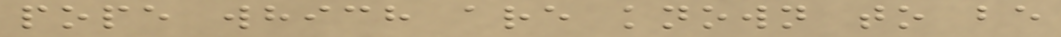pope which are known to be
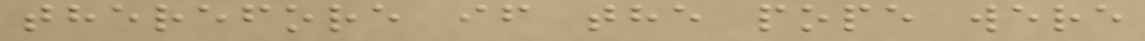therefore if the pope were
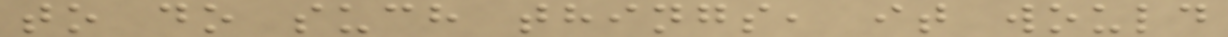to do such things, it would
